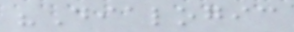"Dialogic
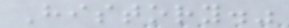History."
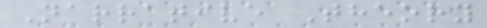Narrative Theory
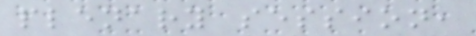plenary session,
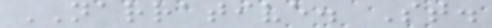NARRATIVE. St.
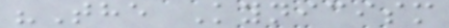"The Kynicism
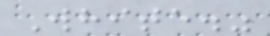White."
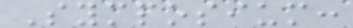Symposium:
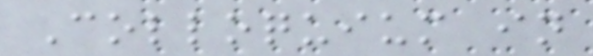Colloquium in
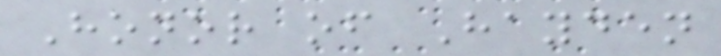Honor of Hayden
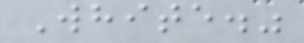White."
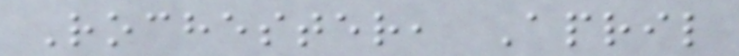Rochester, April
